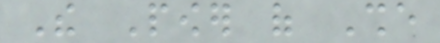The Power of She
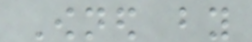Owned by
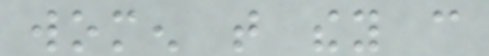women that they can
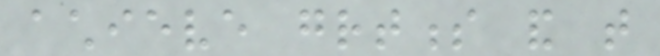achieve greatness and that
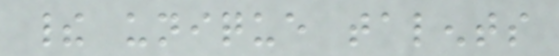their unique talents
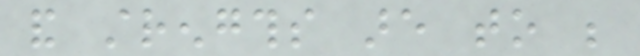and strengths are to be
